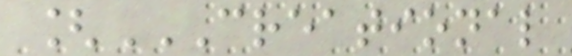[CREATIONAL
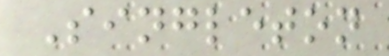Singleton
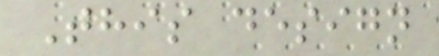This design
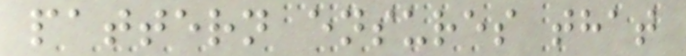pattern ensures that
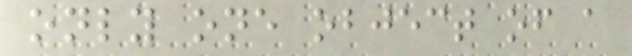only one object of a
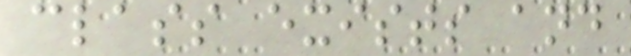class exists and
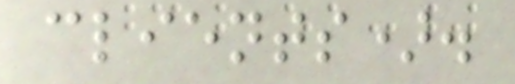clients).
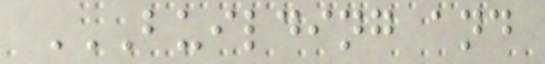BUILDING AND
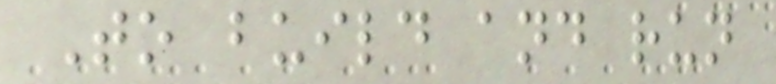To build and run
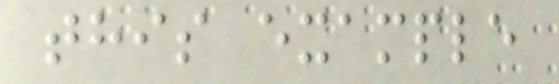this example
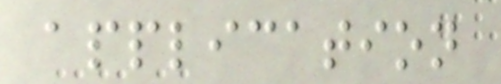application
